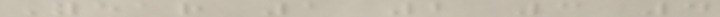Year 1 2 3 4
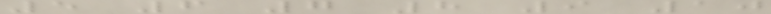5 6 7 8 9 10
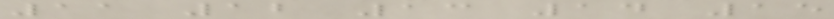11 12 13 14 15
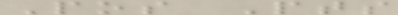Pos Pts
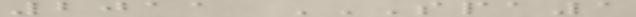2011 SPA1
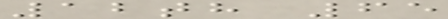12th 65
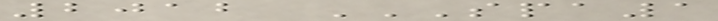2012 SPA1
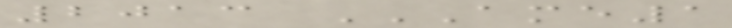2013 AME1
